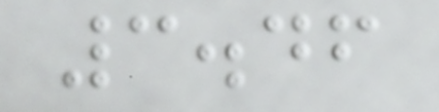3.46
